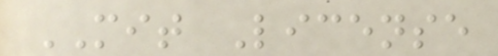MIT License
